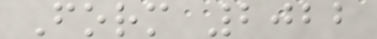Form 2022
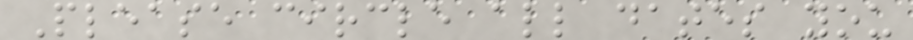Please circle all dates you
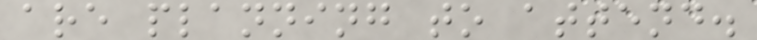are planning to attend.
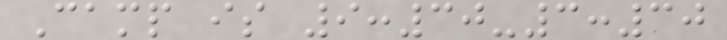Camp is 9:30-3:30
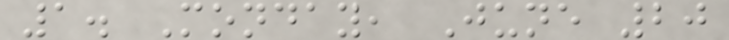1. Monday, June 20
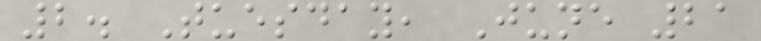2. Tuesday, June 21
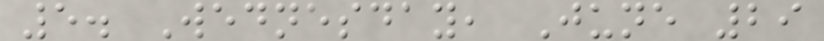5. Wednesday, June 29
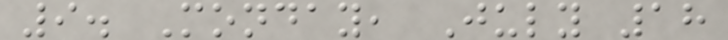9. Monday, July 18
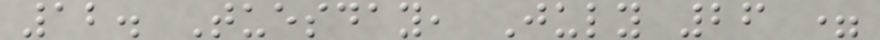12. Tuesday, July 26 =
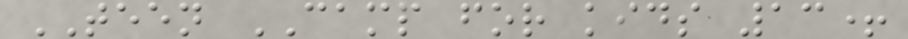TEEN CAMP for kids 13+
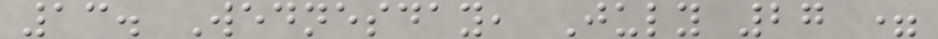13. Wednesday, July 27 =
